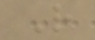R
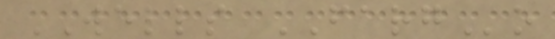WELLS FARGo
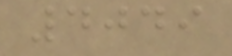4049
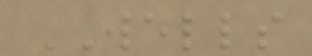WELLS
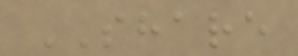SHARE
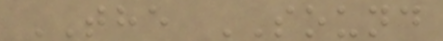THE SOUND
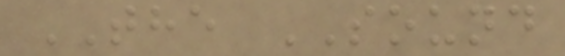THE SOUND
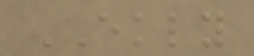EKLY
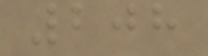208
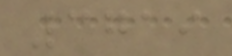3719
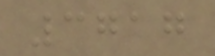3717
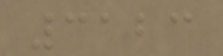3123
